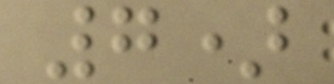7)
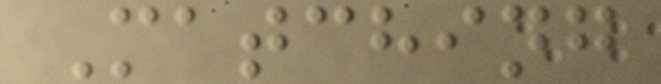Matching
